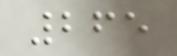265
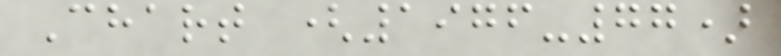Chart (1976-77)
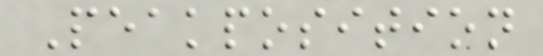Peakposition
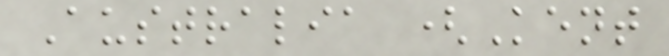Australia (Kent
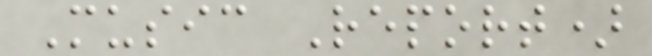Music Report)
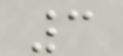3
